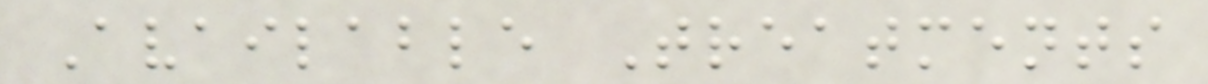Available Treatments
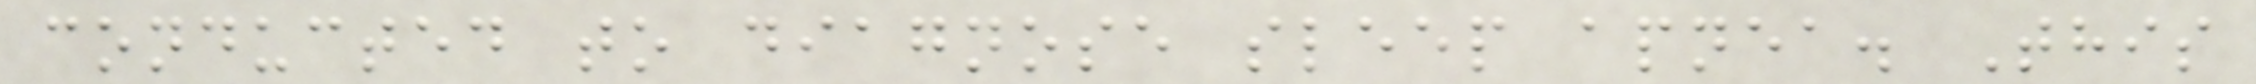conducted to diagnose sleep apnea. This
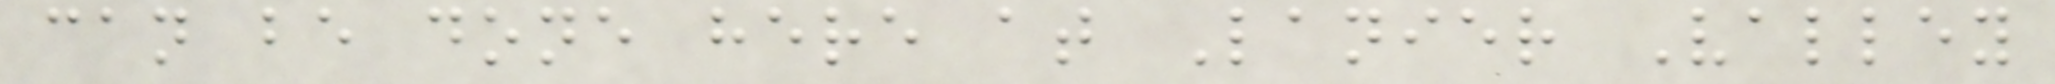can be done here at Lanier Valley
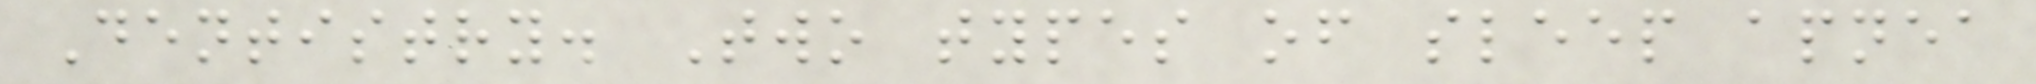Dentistry. Two types of sleep apnea
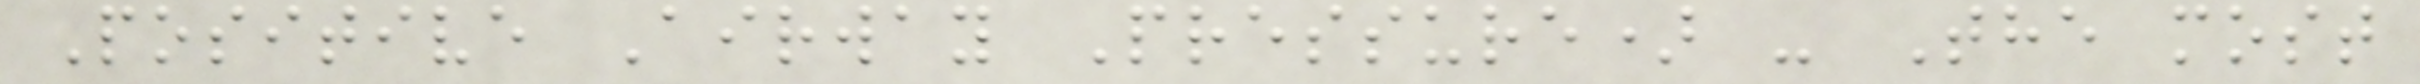Positive Airway Pressure) - The most
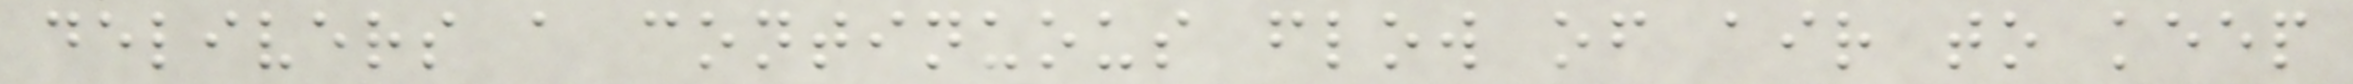delivers a continuous flow of air to keep
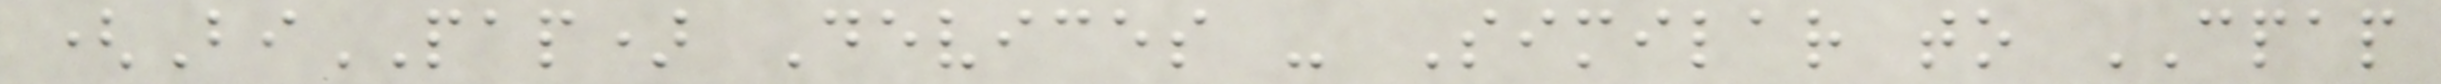(BiPAP) Devices - Similar to CPAP
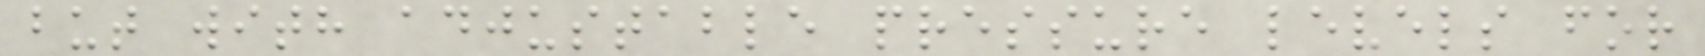but with adjustable pressure levels for
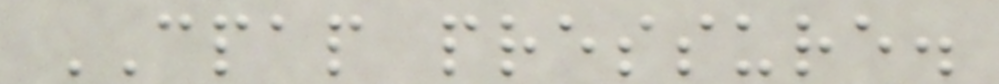CPAP pressure.
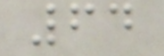64
